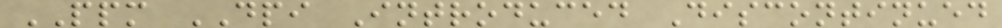PPM DPI Introduced Discontinued
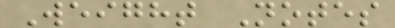Weight Notes
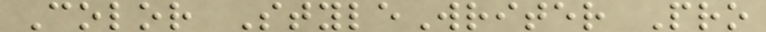Color StyleWriter Pro
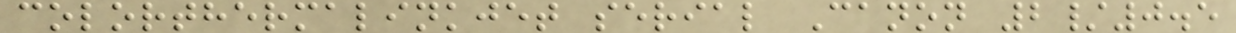colorthermalinkjet serial Canon 2/0.5
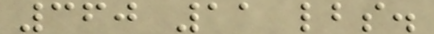360 11 lbs.
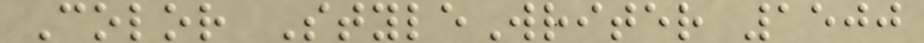Color StyleWriter 1500
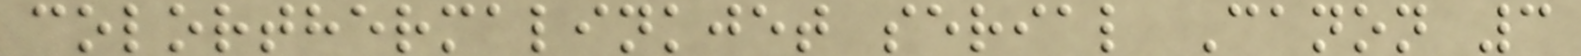colorthermalinkjet serial Canon 3
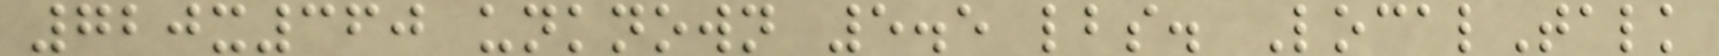720x360 unknown 5.5 lbs. LocalTalk
